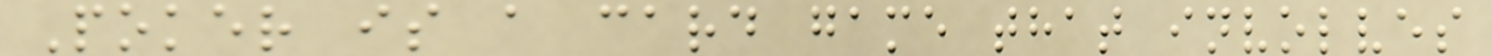Poker is a card game that involves
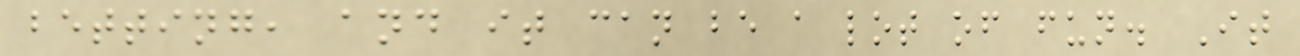betting, and it can be a lot of fun. It
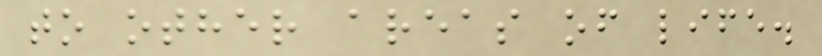to other areas of life.
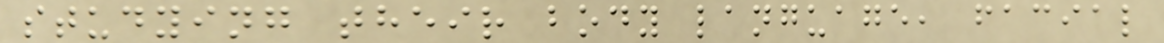studying their body language, facial
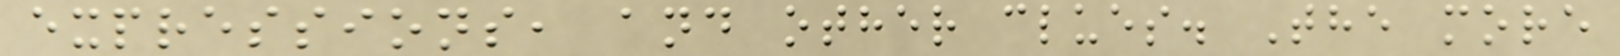expressions, and other clues. The more
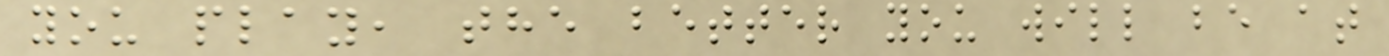you play, the better you will be at
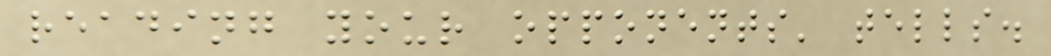reading your opponents' tells.
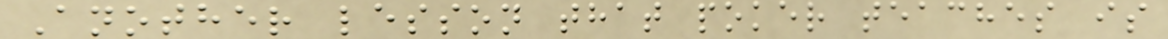Another lesson that poker teaches is
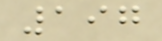197
